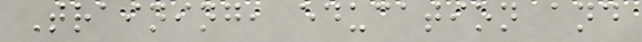Training, education and
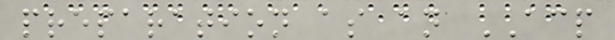preparation as an ACP
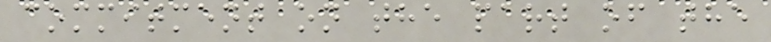commitment on the part of the
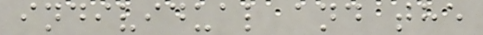individual and the
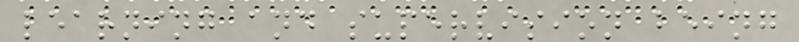learning and supervision being
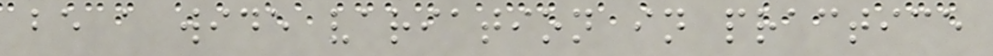be a wide variation in practice
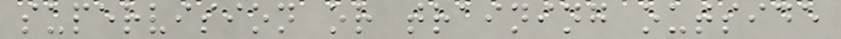supervision or training outside
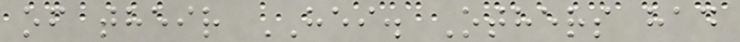of their HEI. Others had
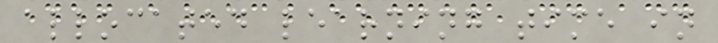allocated learning time in
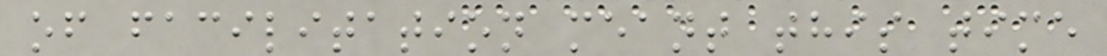of facilitation meant this time
